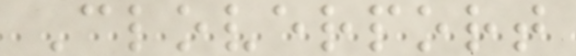Cloverport
